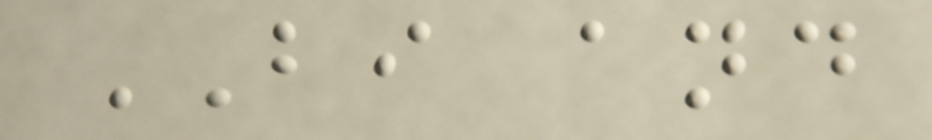BI and
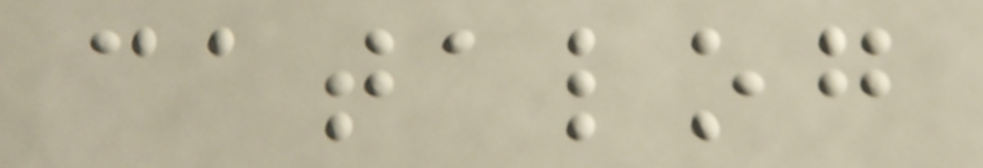catalog
